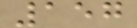157
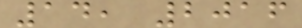14, 2016
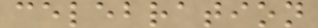celebration
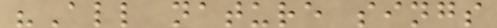"All nature sings
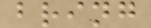bring
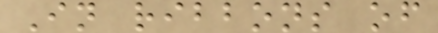In ribbons of
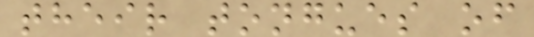their tongues of
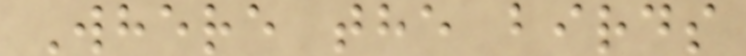Where the birds
